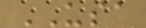USA
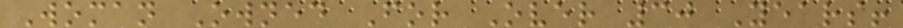Woman Owned For Over 30 Years!
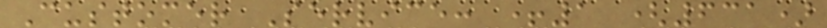Customer Service: +1 (631)
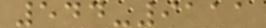544-9111
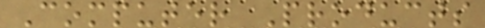Computer Products
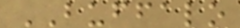BUFFALO
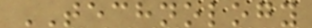TECHNOLOGY
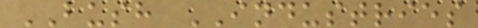BUSH INDUSTRIES
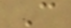C
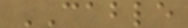CABLE
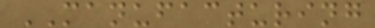MANUFACTURING
